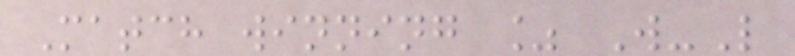Match winning % W-L
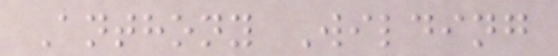Anthony Wilding
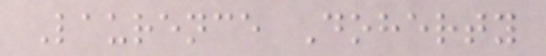Laurence Doherty
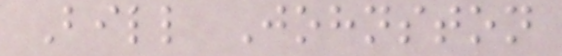Bill Johnston
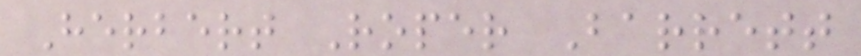Herbert Roper Barrett
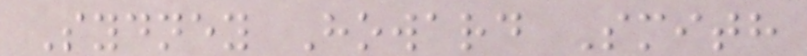Sydney Howard Smith
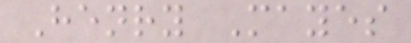Henry Mayes
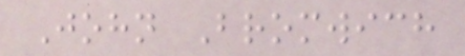John Bromwich
